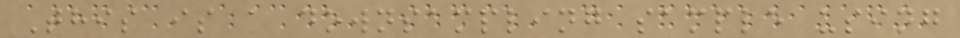This is a downsampling sample using
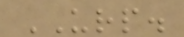URP.
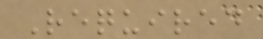Required
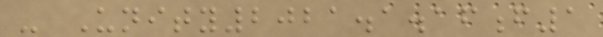- Unity2021.1.16f1
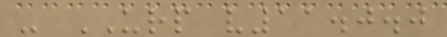- URP v11.0.0
